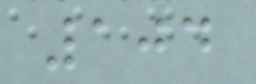104
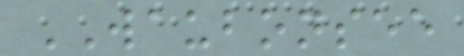WAUBONSEE
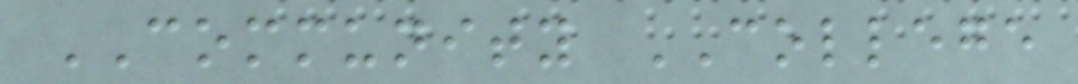COMMUNITY COLLEGE
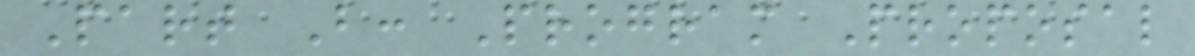Part B: Program Proposal
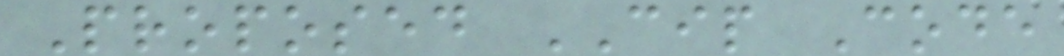Proposed CIP Code
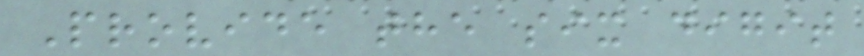Provide the six digit
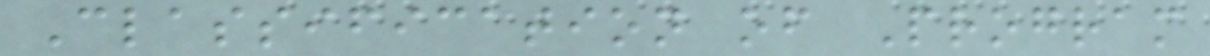Classification of Program
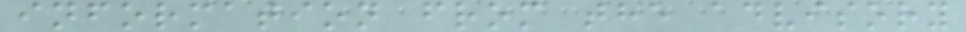information from the advisory
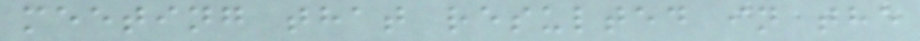meeting that resulted in the
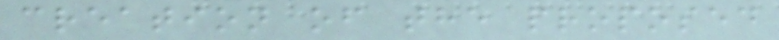creation of the proposed
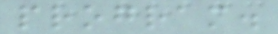program.
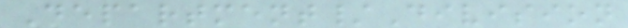Department/Division
